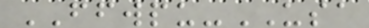FFWPU-USA
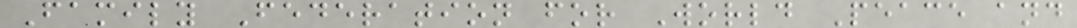Family Federation for World Peace and
